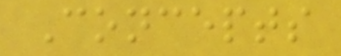Concepts
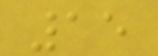15
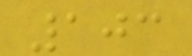103
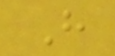H
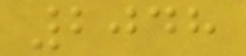2048
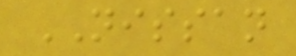NISSAN
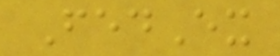FedEx
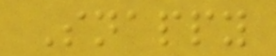Snappy
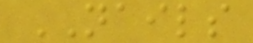NAILS
